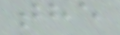the
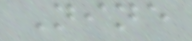Nine
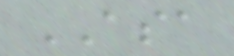ASA
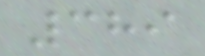389
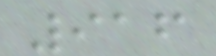916
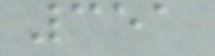351
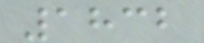1832
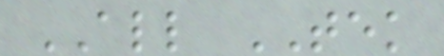ALL TEK
